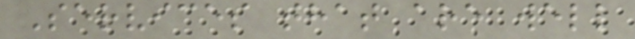Services that are well
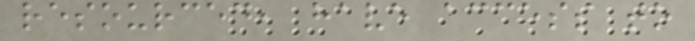resourced, have access to
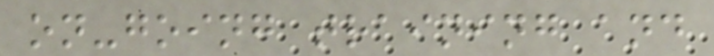on-going training and
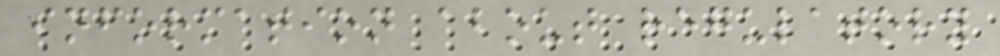information about regulatory
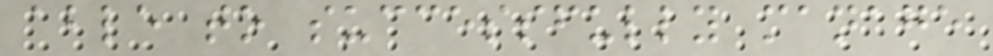able to successfully manage
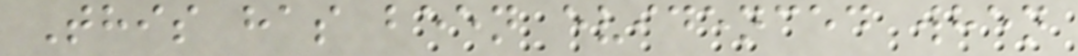This has been evidenced when
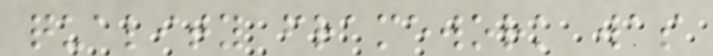quality framework was
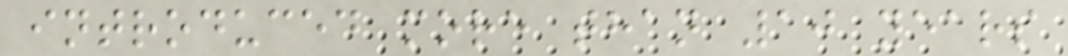introduced more than 10 years
